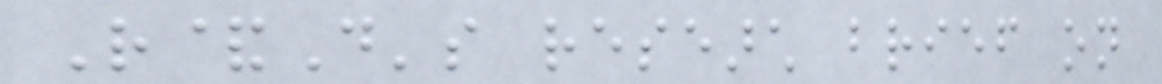R&D's research brief on
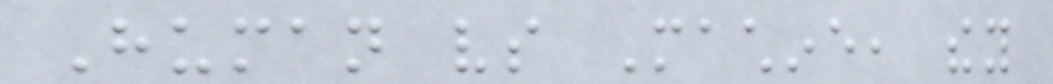Human vs Machine, they
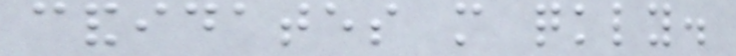candidates more quickly.
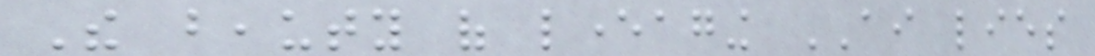The beauty of leveraging AI lies
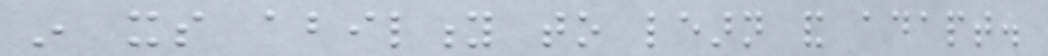in its ability to learn and adapt.
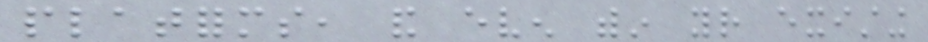platforms, and even within your existing
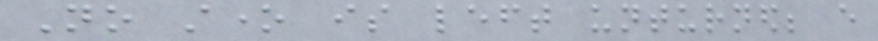No stone is left unturned; every
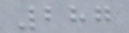287
